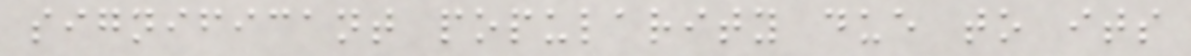significant popularity due to its
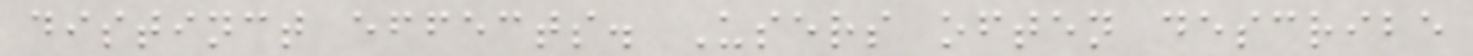distinct effects. Users often describe
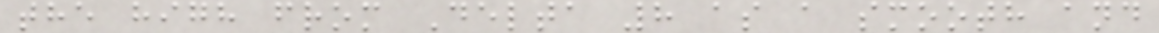the high from Delta 8 as a smooth and
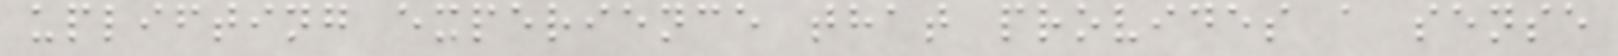uplifting experience that provides a sense
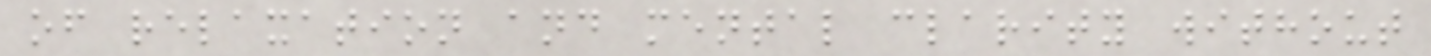of relaxation and mental clarity without
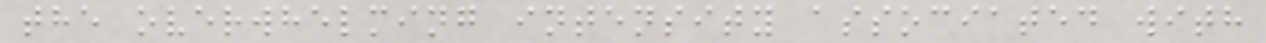the overwhelming intensity associated with
